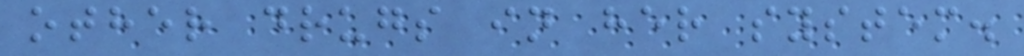other drugs in her system.
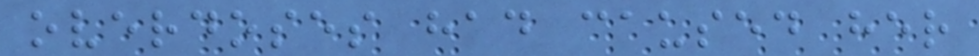overdoses had caused her
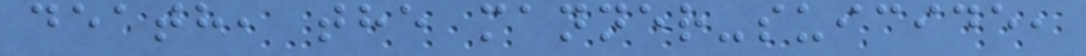death, the manner-suicide,
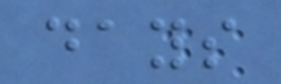days
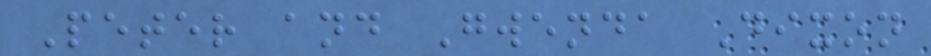Peter and Gwenda Dixon
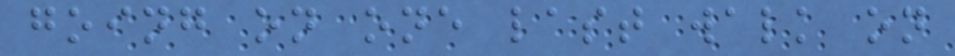going on one last walk on
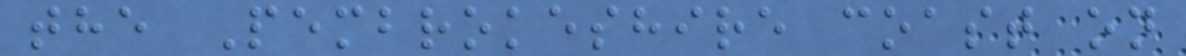the Pembrokeshire coast on
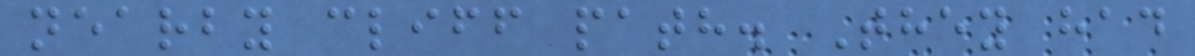nearby cliff path. They had
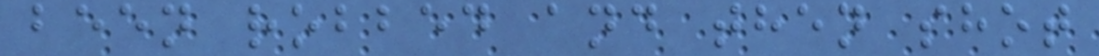been robbed and then shot
